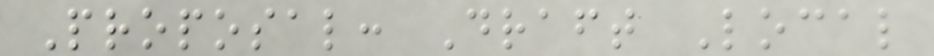Proposal: Draft Local
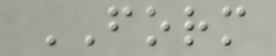FORM
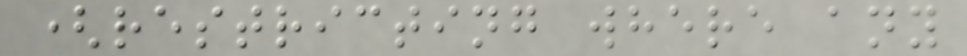(restricting where any
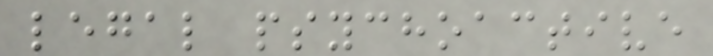legal psychoactive
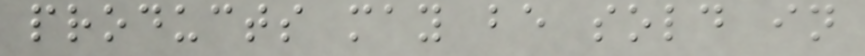products may be sold in
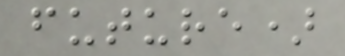future)
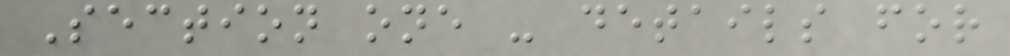Section one - details for
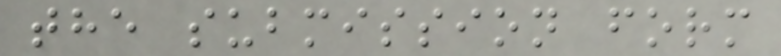the submission form
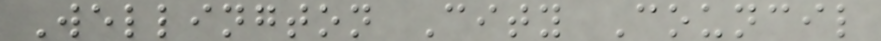Wellington City Council
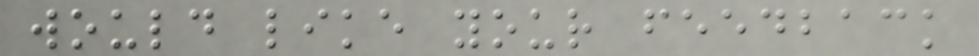would like your feedback
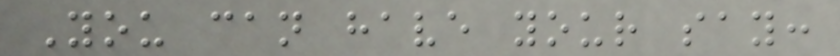You can have your say:
